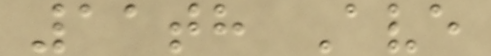11th Ave
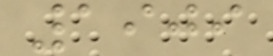1909
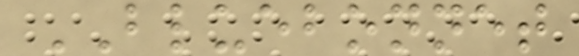BLUEBONNET
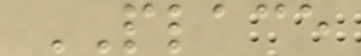PLACE
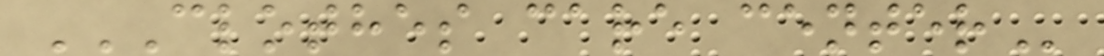CLOTHES CARE CENTER
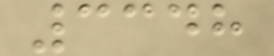3348
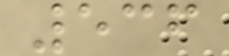536
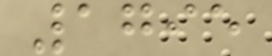1795
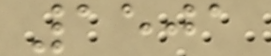1501
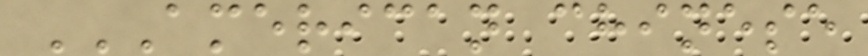AMERICAN CHINESE
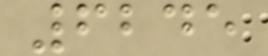6245
